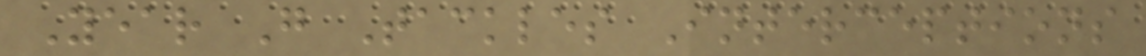Year G Tackles Interceptions
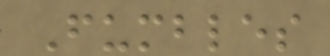Fumbles
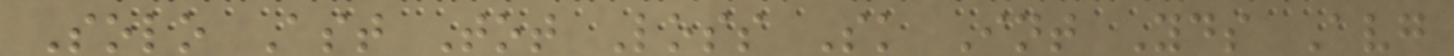Solo Ast Tot Loss Sk Int Yds Avg
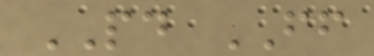PD FF
